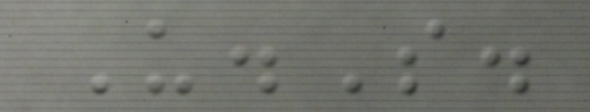U.S.
